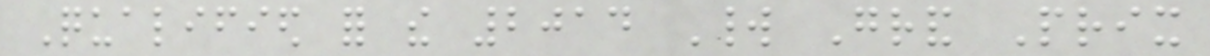Qualified for the 2014 World Grand Prix
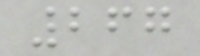267
